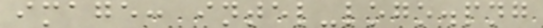image: intel-logo.png
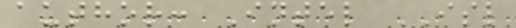author: Intel ISL
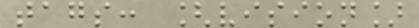tags: [vision]
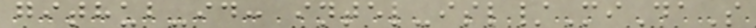github-id: intel-isl/MiDaS
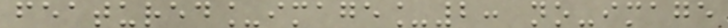featured_image_2: no-image
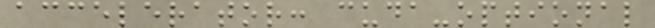accelerator: cuda-optional
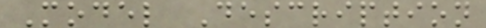Model Description
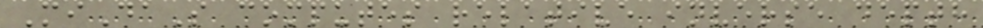MiDaS computes relative inverse depth
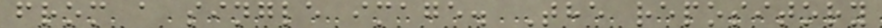from a single image. The repository
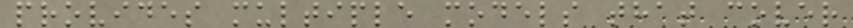provides multiple models that cover
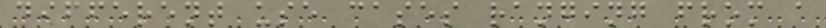different use cases ranging from a
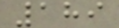189
